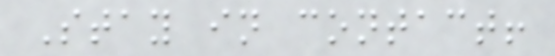Stay in contact!
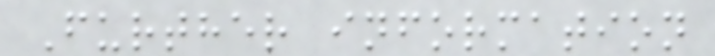Further information
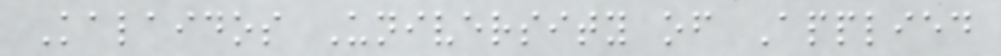Kalaidos University of Applied
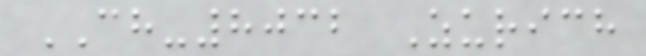CH-8032 Zurich
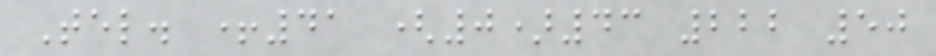Tel. +41 (0)43 222 50
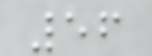56
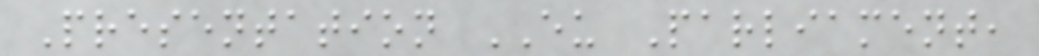Presentation EU Parliament,
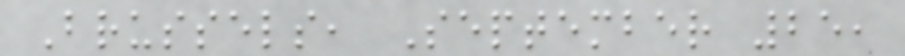Brussels, September 25,
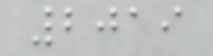2019
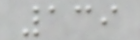139
